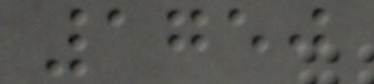1750
